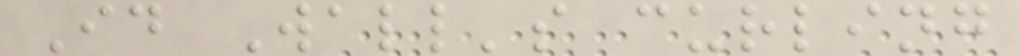Id Wall's curling
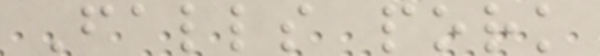Falls pork
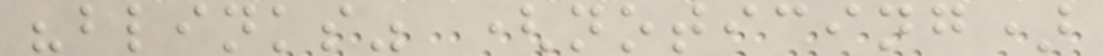"blinks" (noticing)
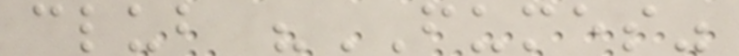club "FUMES"
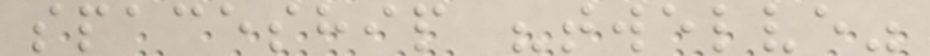spaceship "twelve"
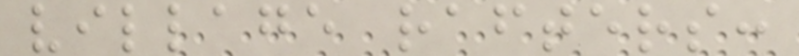village rafters:
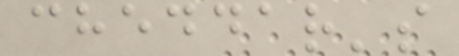cheddar's
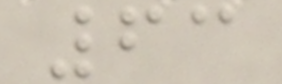63
